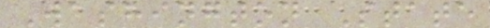Washington State
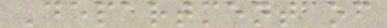Department of
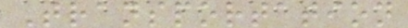Transportation
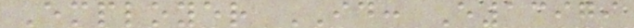Employer ID: E13979
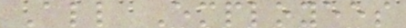All Employees
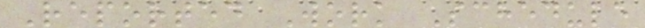Reported Work Schedule
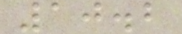10.2
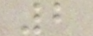2
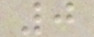0
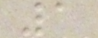1
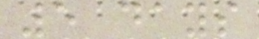5 days
